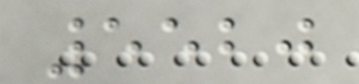5520
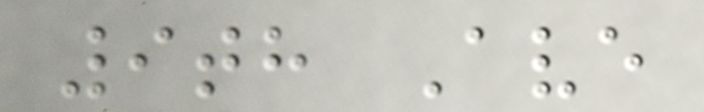9th Ave
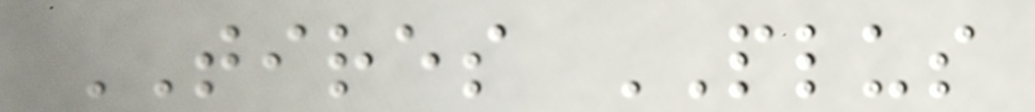TIRES PLUS
